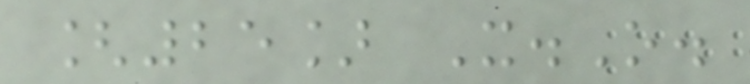[25] X.O.
